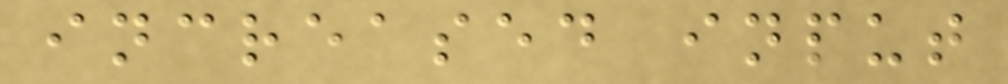increased input
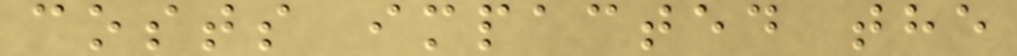costs impacted the
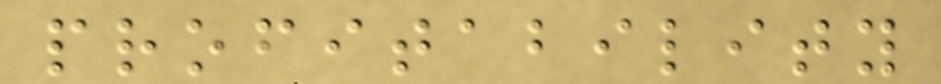profitability
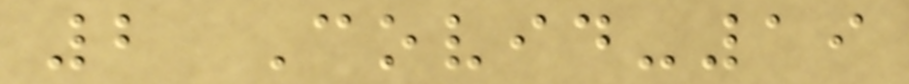2 Covid-19
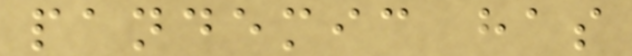pandemic has
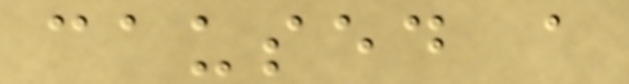caused a
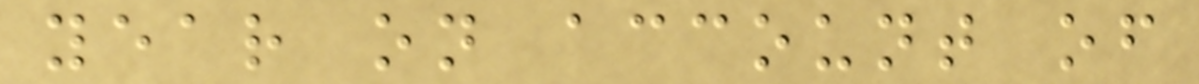year on account of
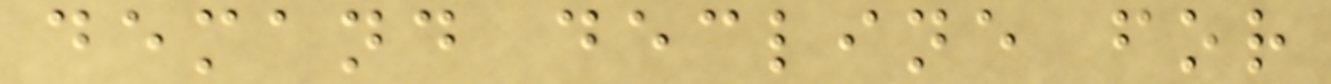demand decline for
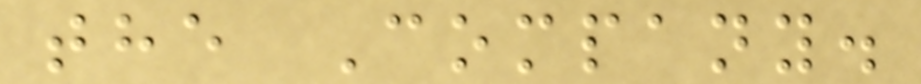the Company.
